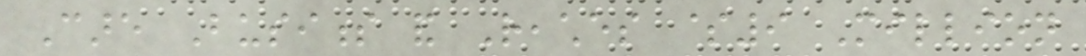Care Business and Reaches $9 Million
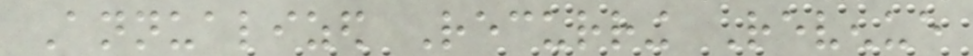Annualized Recurring Revenue
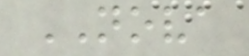NOVA
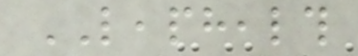LEAPHEALTH
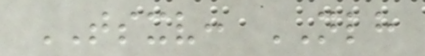TSXV: NLH
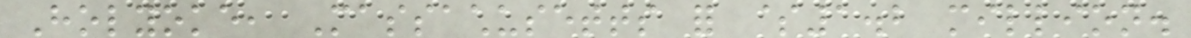Holyoke, Massachusetts for $1.2 million.
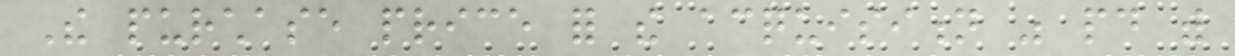The purchase price for the acquisition was paid with
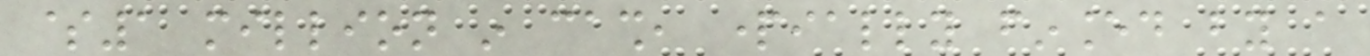$1 million in cash, partially financed by a
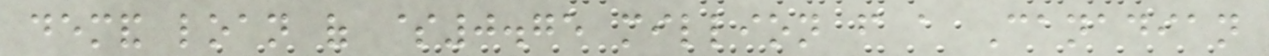demand loan of $0.75 million from a Canadian
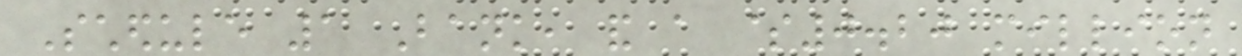Schedule 1 Bank, and a $0.20 million
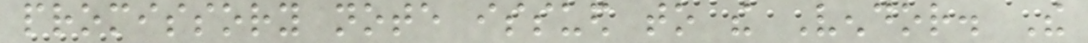promissory note issued to the Vendor. The
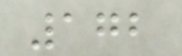172
